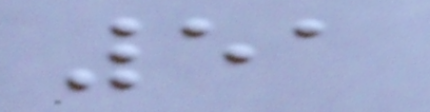51
